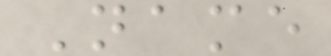Name
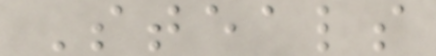Steals
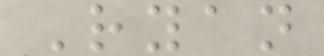Ryan
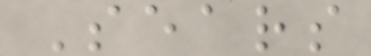Sears
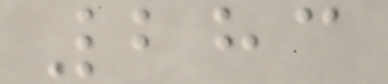283
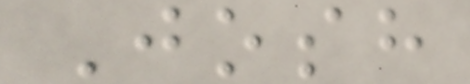Josh
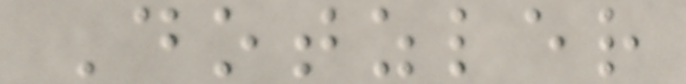Dotzler
